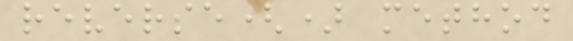reverse() method
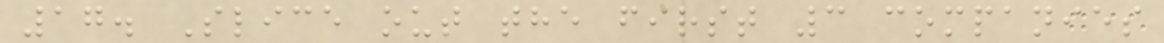17. Slice out the first 3 companies
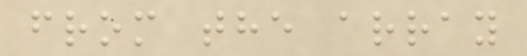from the array
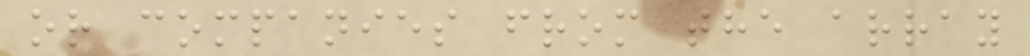or companies from the array
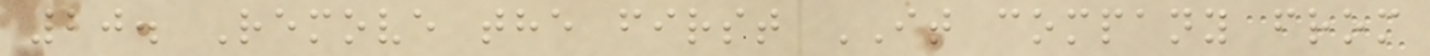20. Remove the first IT company from
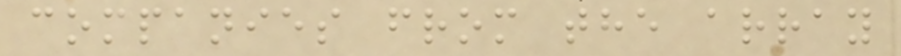companies from the array
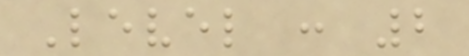Level : 2
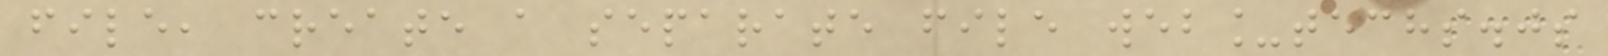file, create a separate file web_techs.js
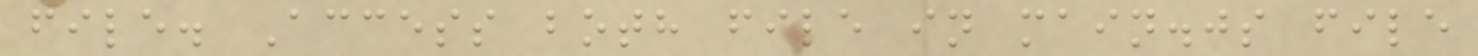file. Access both file in main.js file
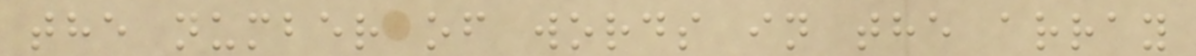the number of words in the array
